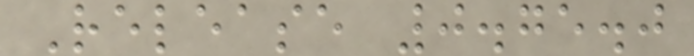Release 0.75.0
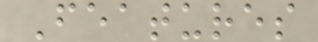Features
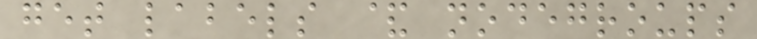get labels & nodegroups
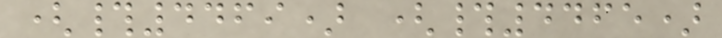(#4469) (#4465)
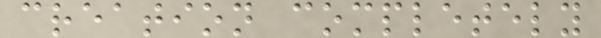creation completely
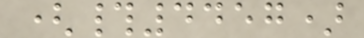(#4457)
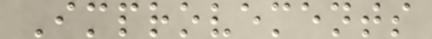Improvements
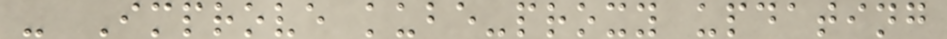- Improve kube-proxy updating
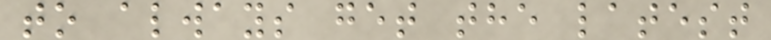to always get the latest
